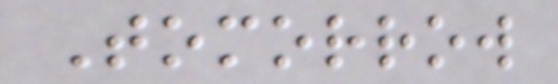Tomorrow
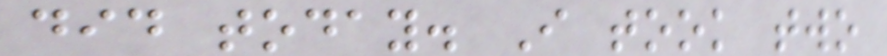did today. I took two
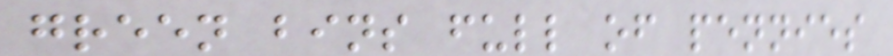green bins full of pennies
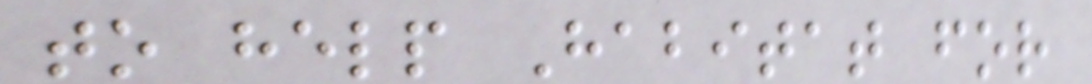to help Habitat for
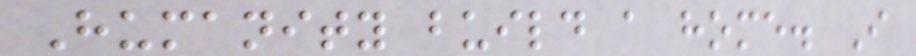Humanity build a home. I
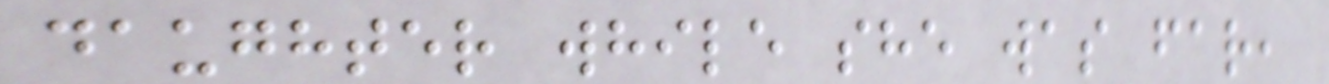daughter while she was far,
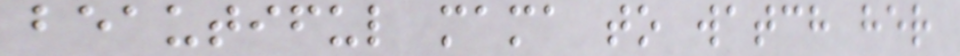beautiful mama to watch her
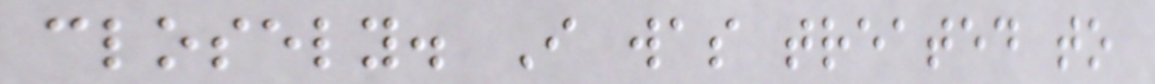closely. I was treated to
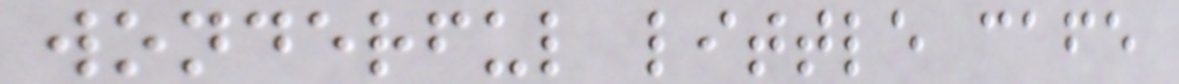wonderful little cafe
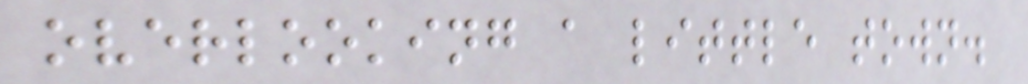overlooking a little town.
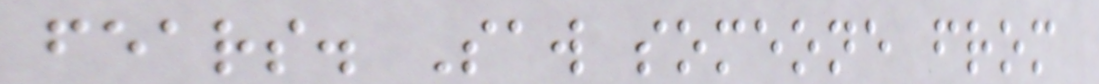fears. Saw someone from
